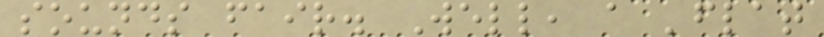sounds fair. Well, a 'flat
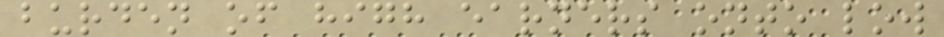burden of high earners onto low
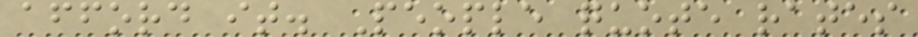afford it. People quote rates
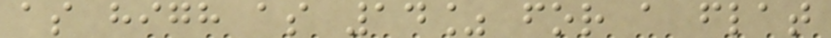as high as 14% for a flat
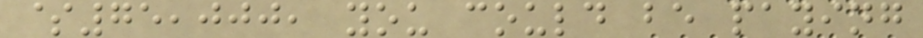$75,000, you could be paying
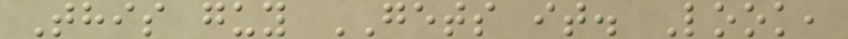This guy GETS it. Look,
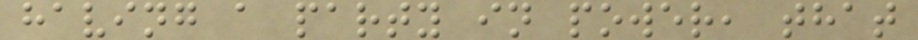having a party in power, that
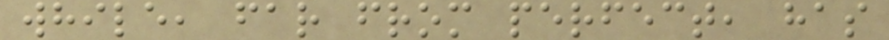while, far from perfect, has
